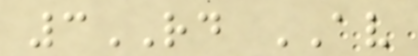3RD AV
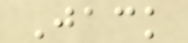Jack
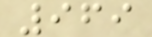969
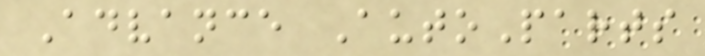Advance AutoParts
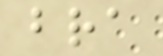bra
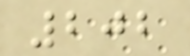202
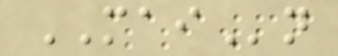MAIn
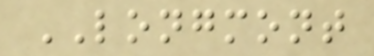LONGMONT
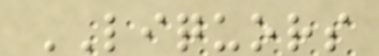LIQUORS
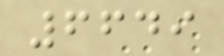6649
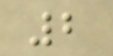2
